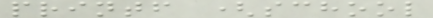printf (school
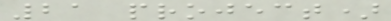21 project)
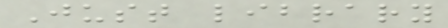Just library
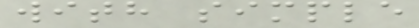with simple
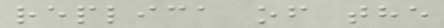replica of the
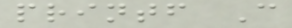printf C
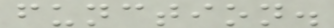function.
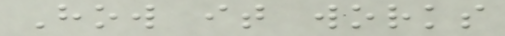How it works
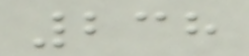238
